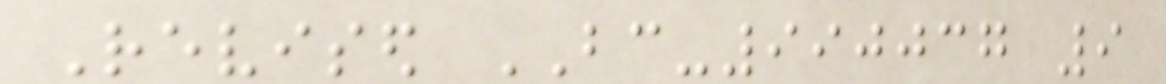Revised BC-990037 9
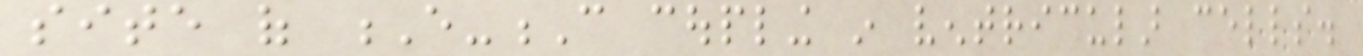site of E-C coupling in ventricular cells.
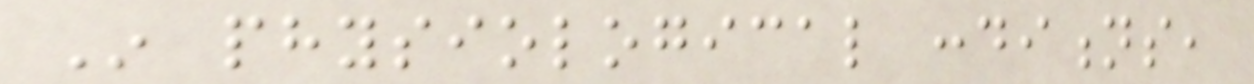In physiological conditions,
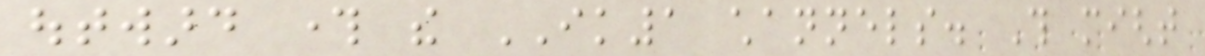outward through the IK1 channels. This might
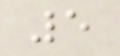5
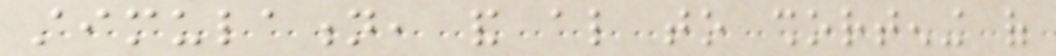stimulation, and also to shortening of
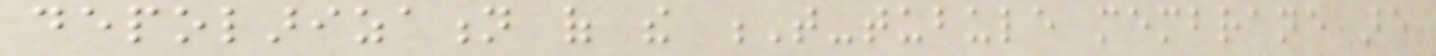depolarization of the T-tubule membrane are
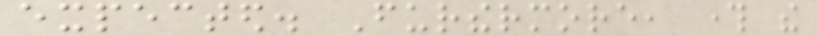expected. Furthermore, through the
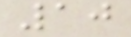10
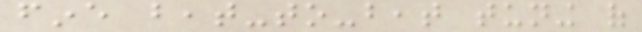fine beat-to-beat tuning of
